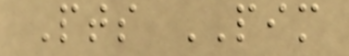Pts PIM
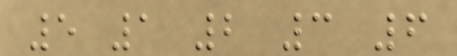5 1 2 3 6
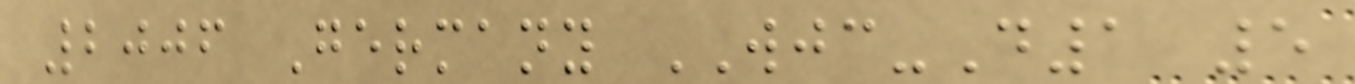2006 Germany WJC-D1 5
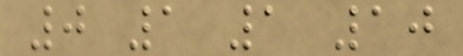0 1 1 10
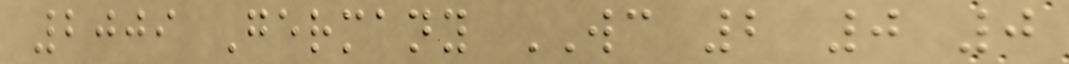2009 Germany WC 2 0 0
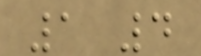1 4
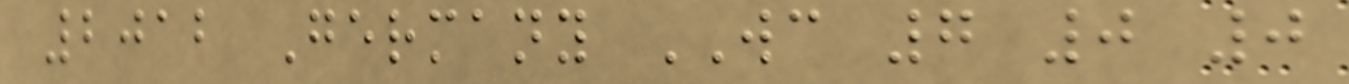2012 Germany WC 7 0 0
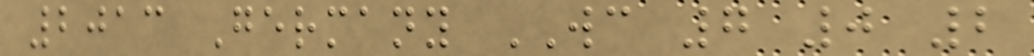2013 Germany WC 7 0 2
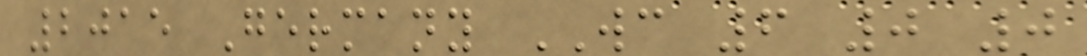2015 Germany WC 6 0 0
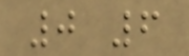0 6
